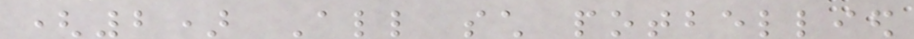(2) All such potbellied
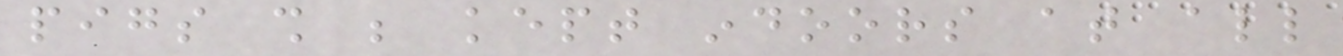pigs shall be kept indoors at all
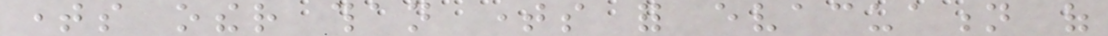times other than times for evacuation of
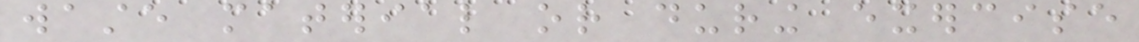waste material or during exercise
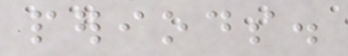periods.
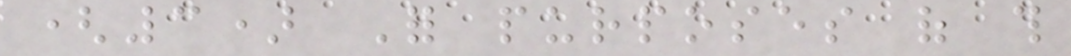(3) For purposes of this
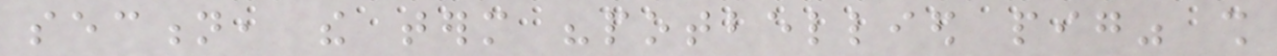section, the term "potbellied pig" shall
